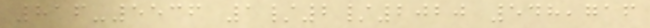816-5536 1/2/2020 548,716
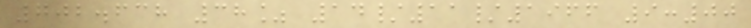702.638 38% 14/11/1966 9:00
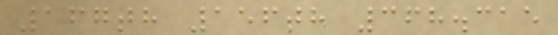167th 156th 368.315
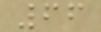66
